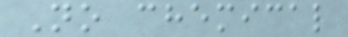No chemical
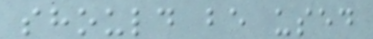should be used
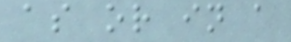as or in a
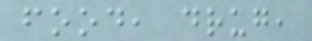food, drug,
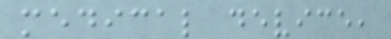medical device,
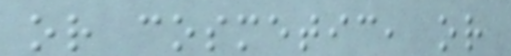or cosmetic, or
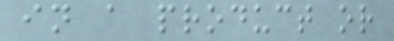in a product or
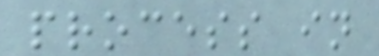process in
